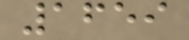1659
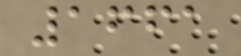1661
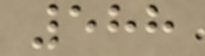588
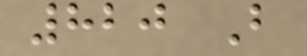820 B
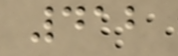412
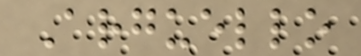Arguello
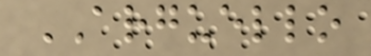ARGUELLO
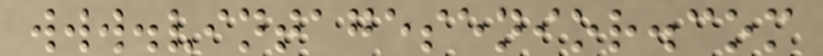www.vintagesenior.com
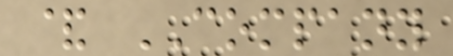& COMPANY
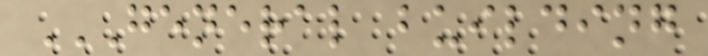GENERAL BUILDING
